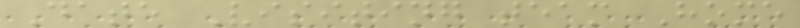Date Visiting team Home
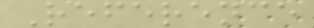Reference
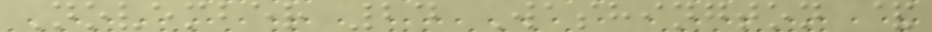November 24 Washington &
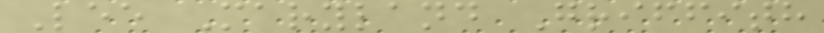Lee Maryland Griffith
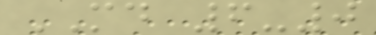MD 6-0
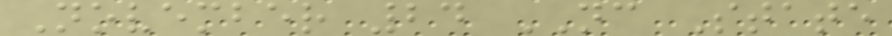November 24 NC State
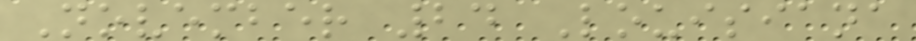November 24 Louisiana
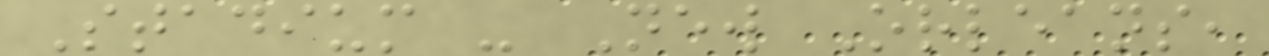Stadium - New Orleans,
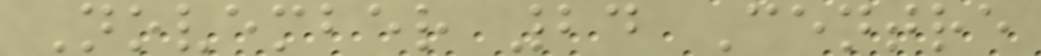November 24 Centre
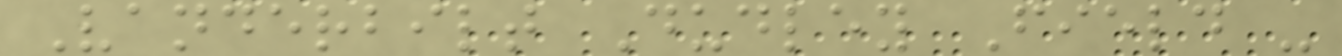Vanderbilt Dudley Field -
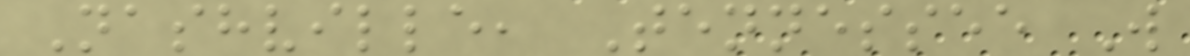Nashville, Tennessee W
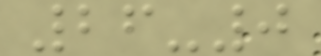26-0
